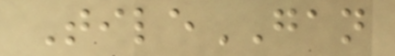TileGAN
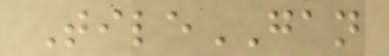TileGAN
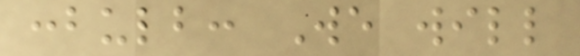:bulb: We will
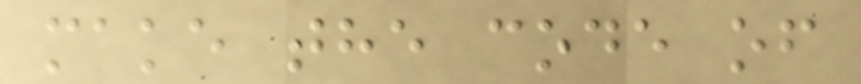make the code of
